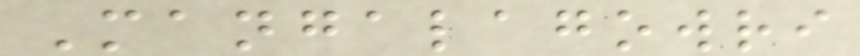Mangalagowri
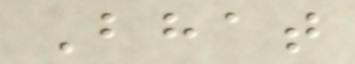Bhat
